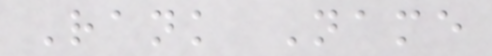Rank Name
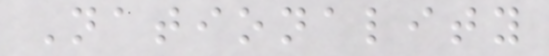Nationality
